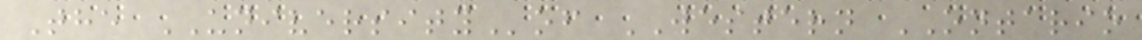The UNIVERSITYof WESTERN ONTARIO
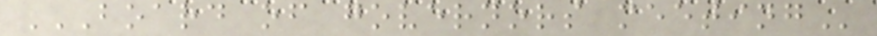BOARD OF GOVERNORS MEETING
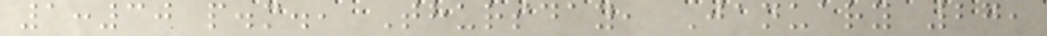1:30 p.m., Thursday, January 27,
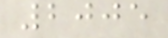2005
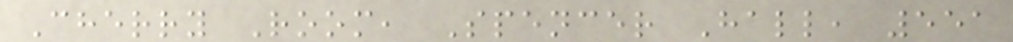Cherry Room, Spencer Hall, 551
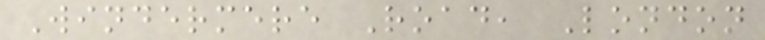Windermere Road, London
